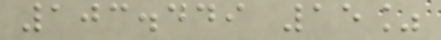103.449 15%
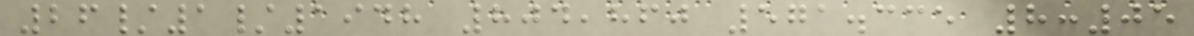26/1/1948 804,860 571.335 8:05
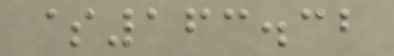$163.32
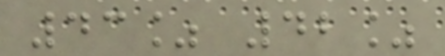43% 42%
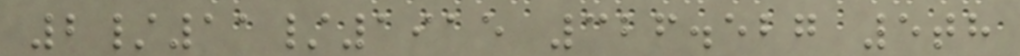2/11/1915 326.527 5th
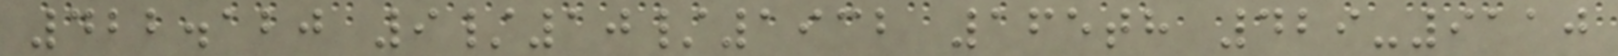422.120 9/10/1932 165th 429-9110
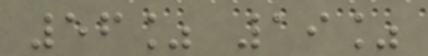56% 19%
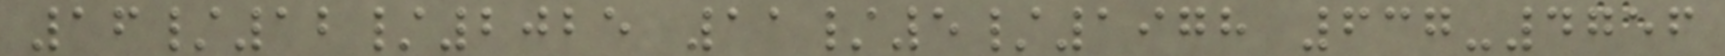16/12/2025 11/5/1978 637-4756
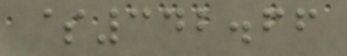$342.66
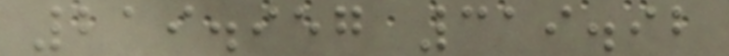219.957 319.92
